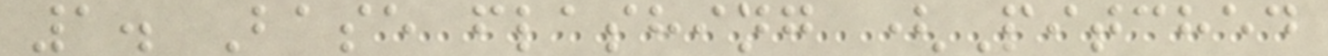1. Base flashing (Pitched
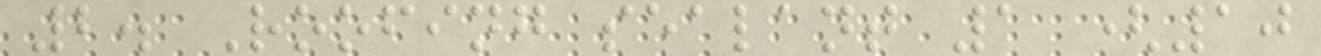2. Roofing sealant 1 (10
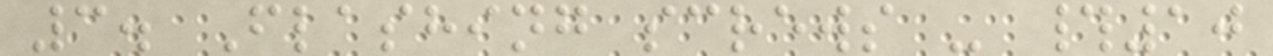3. Flashing screws - #10
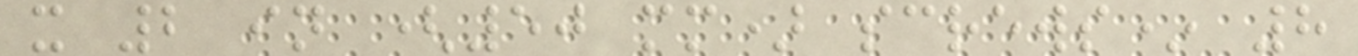x 2 in (50 mm) screws* 8
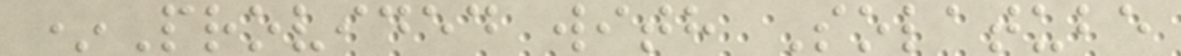*Provided with Solatube
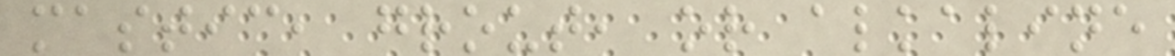mastic, grout, or alkaline
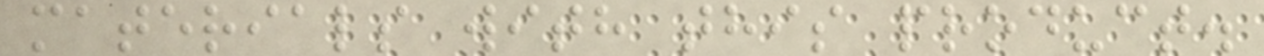materials with this product.
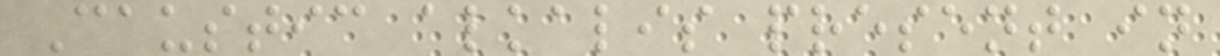Caustic alkalis present in
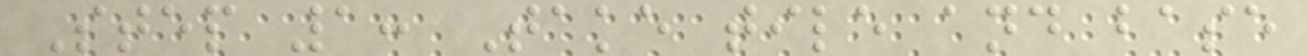Step 1: Take tile and base
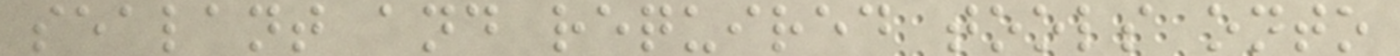sealant and required tools onto
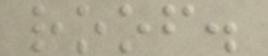roof.
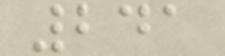241
